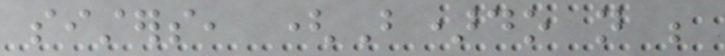sisters, (B)do not be
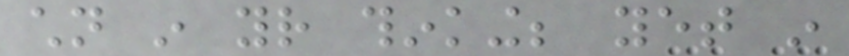children in your thinking; yet in
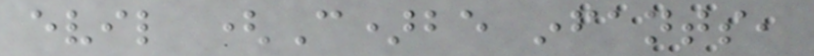evil (C)be infants,
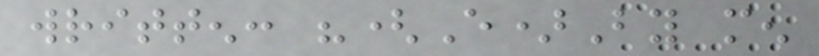written: "(E)By men
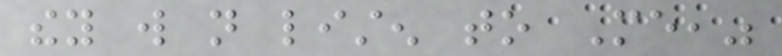they will not listen to Me,"
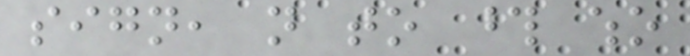sign, not to those who
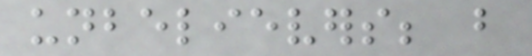unbelievers; but
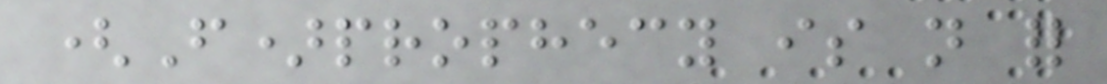(F)prophecy is not for
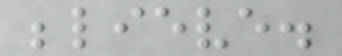believe.
